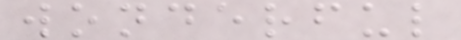wonderful
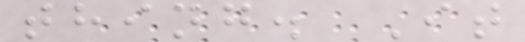thing. It
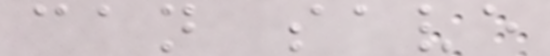can save
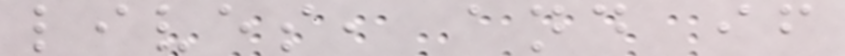lives, and if
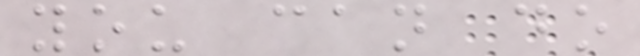you can do
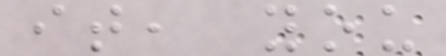it, you
